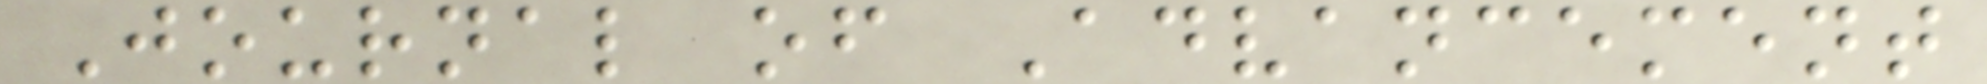Journal of Advancement
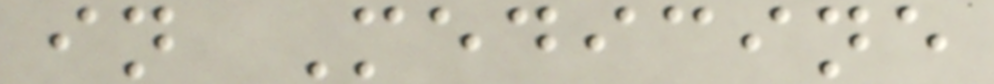in Medicine
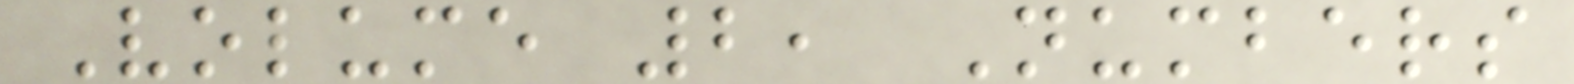Volume 2, Numbers
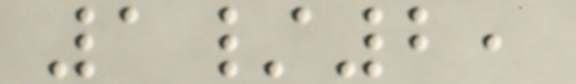1/2,
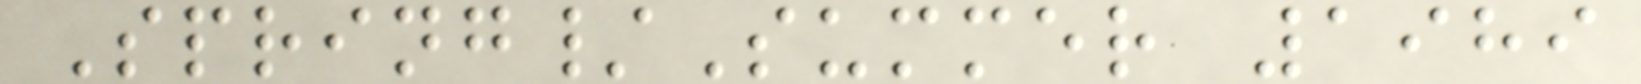Spring/Summer 1989
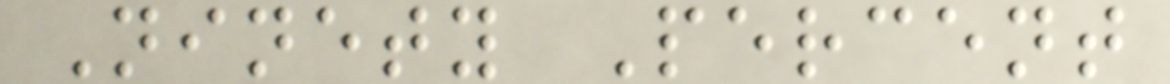Ninety Percent
